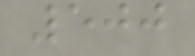500
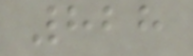828
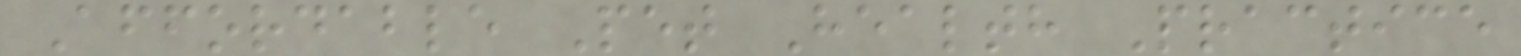Affordable Pet Health Practice
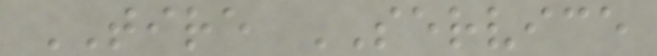TIRE SERVICE
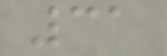31
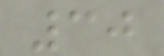30
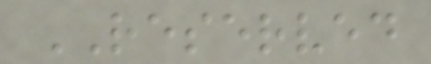RESERVED
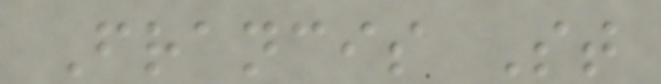Francis St
